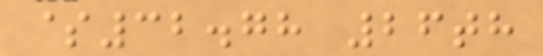$32.78 26th
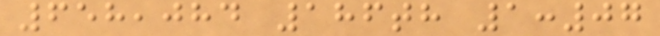658,084 186th 1:07
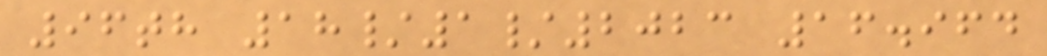96th 18/1/2023 16.964
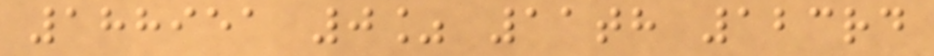188951 0% 11th 123rd
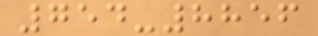754-8856
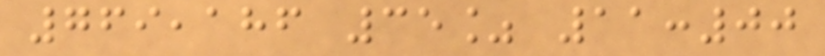769,186 35% 11:00
